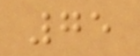75
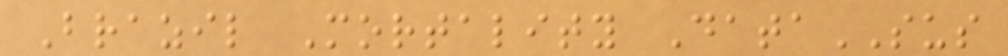Brazil Mortality DataSUS
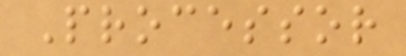Processor
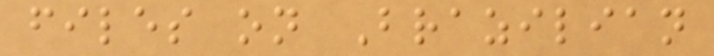files on Brazilian
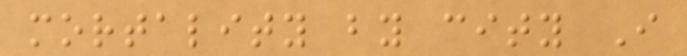mortality by city I
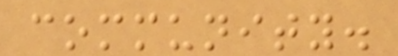community.
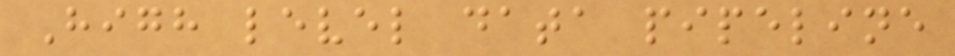High level data pipeline
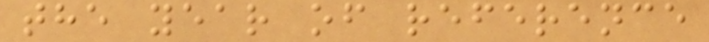the year of reference
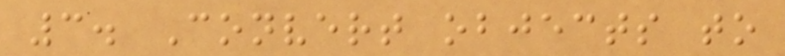3. Convert objects to
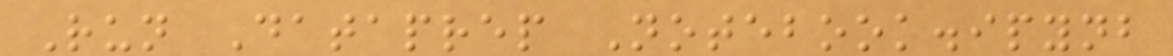Run Dataprep Notebook.ipynb
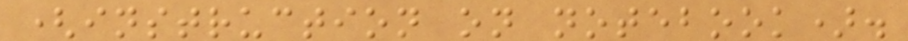(instruction on notebook).
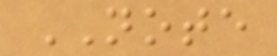NOTE
